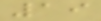19
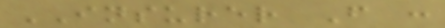INSURER F :
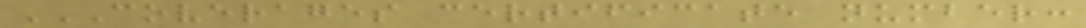COVERAGES CERTIFICATE NUMBER:
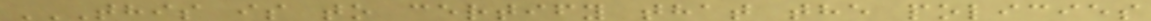THIS IS TO CERTIFY THAT THE POLICIES
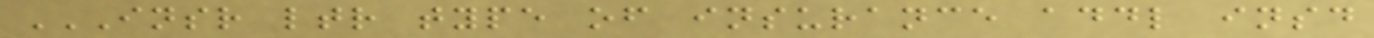INSR LTR TYPE OF INSURANCE ADDL INSD
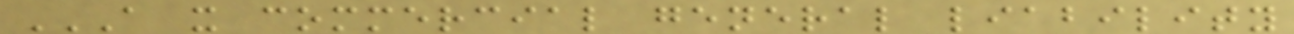A X COMMERCIAL GENERAL LIABILITY
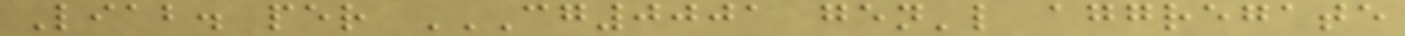Liab. per CG0001 GEN'L AGGREGATE
